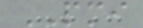PMI
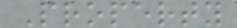Property
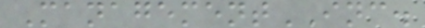ManagementINC.
